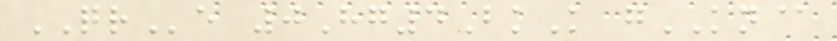QRe 0Hg4BkK gKN@
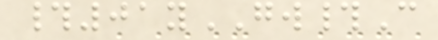#01yGW#C
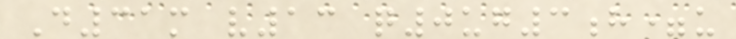D31m v13 q0ug3h=u
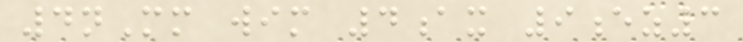4nMm wim 4ax 9ez3
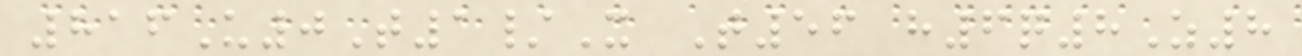816U0T1/X T56 h6q8Z8
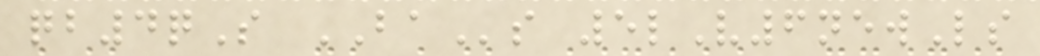qb4qS BAs 5lV6newLs
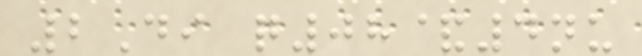2Di q08&4nu
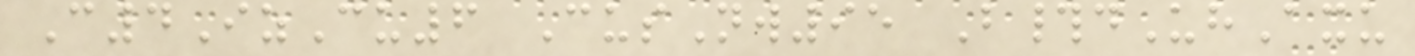C4IzCu6 CusNw95 B#dUhAxu
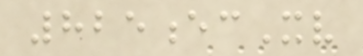825ecXv
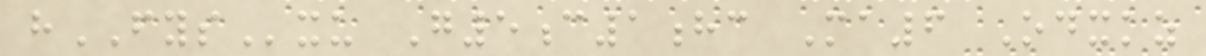hFYSxu G5c1hc Ma6 Odxkz
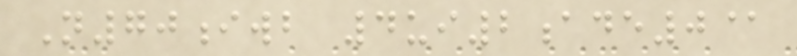N70iwb 4ui2ade0@
